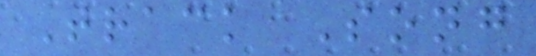Track Song
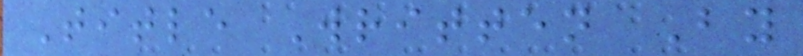Title Written By
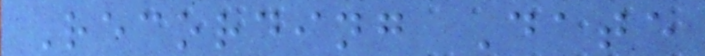Recording Date
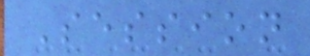Session
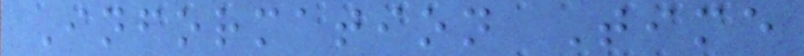Information Time
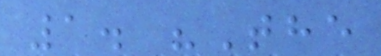1. "The
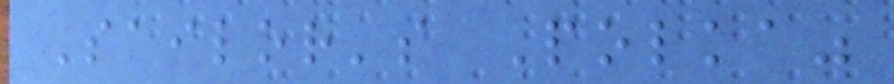Sailor's Polka"
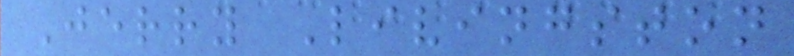Jerry Livingston
